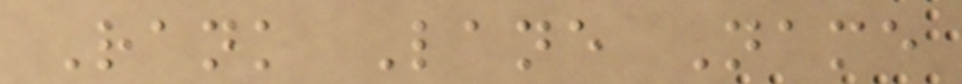Rank Lane Name
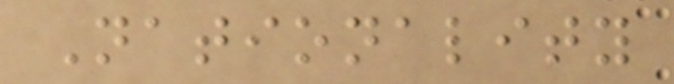Nationality
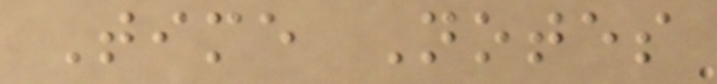Time Notes
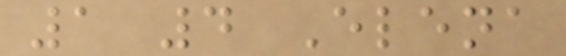1 4 Elena
